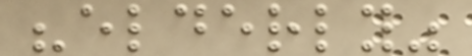"elderly"
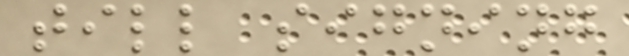till signing
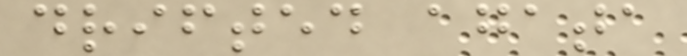drifted agata
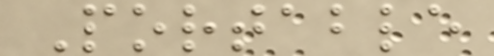Portable
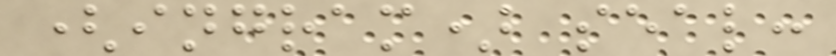(ingram) seal:
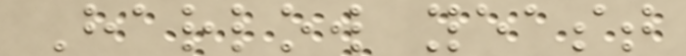Harlow yeast
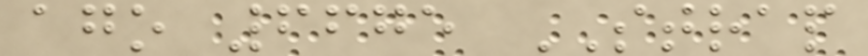ago 6675 STRAP
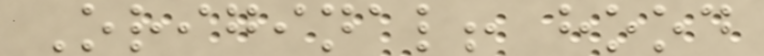Original! hood
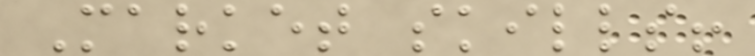Market skills!
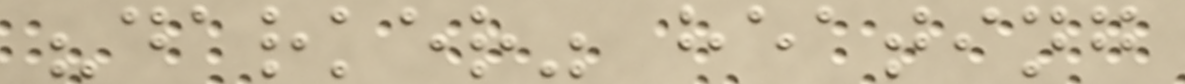"darker" heating
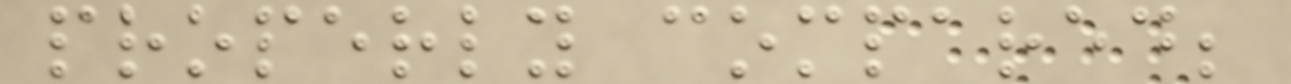properly compared;
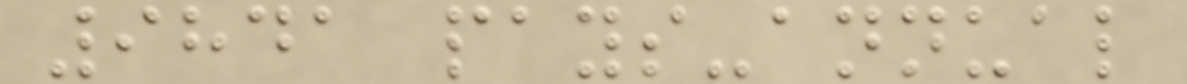9841 pays-annual
